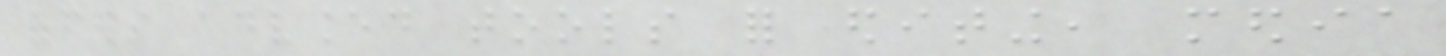offers advanced tools for editing, media
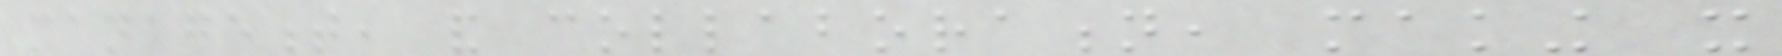management, and collaboration, making it
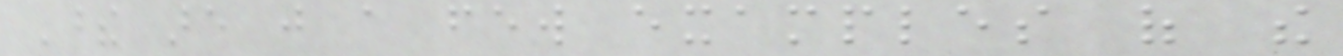These are just a few examples of the
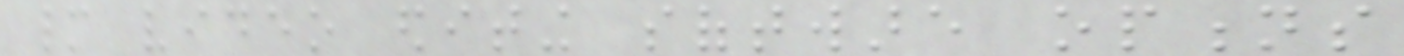many video editing software options
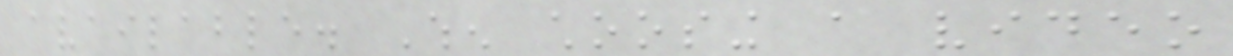available. When choosing a video
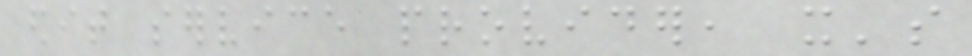edit service provider, it's
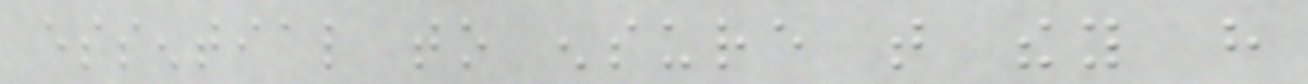essential to ensure that they have
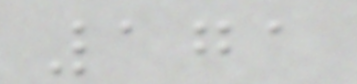171
